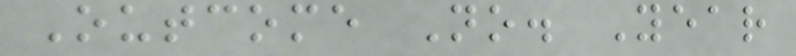Outcome No. Year
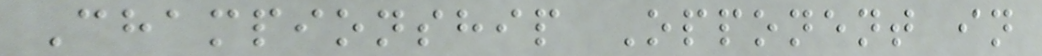Championship Opponent in
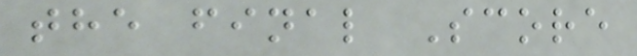the final Score
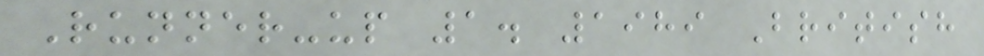Runner-up 1. 1989 British
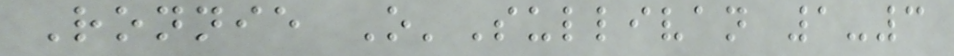Ronnie O'Sullivan 1-3
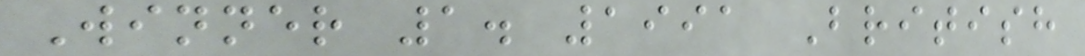Winner 1. 1991 British
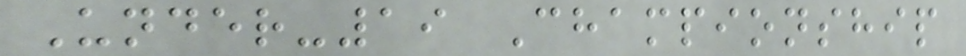Under-19 Championship
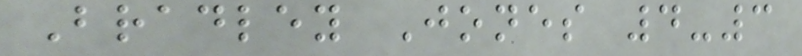Bradley Jones 4-3
